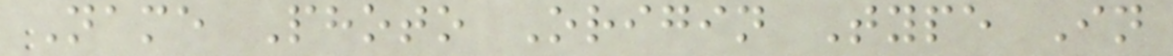Name Photo Origin Type In
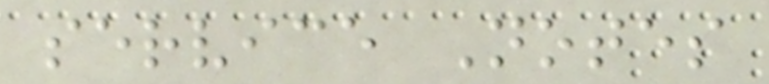service Notes
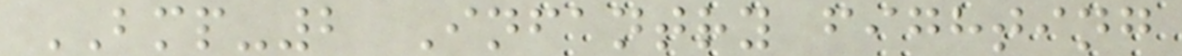BMP-2 Infantry fighting
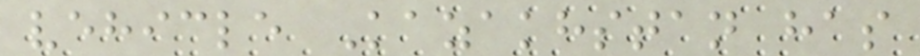vehicle Kazakhstan has
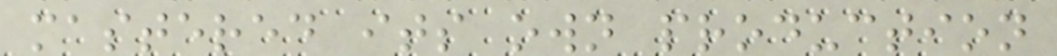mastered its own production
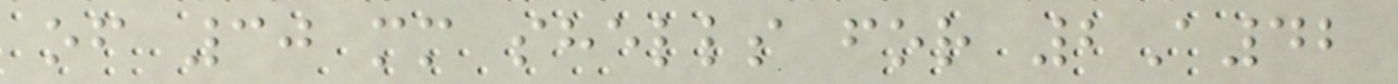of 30 mm shells for 2A42
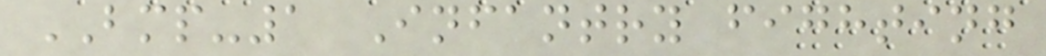BMP-1 Infantry fighting
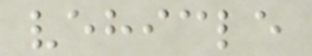vehicle
